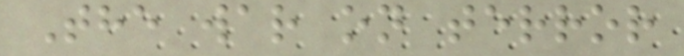The war on terror
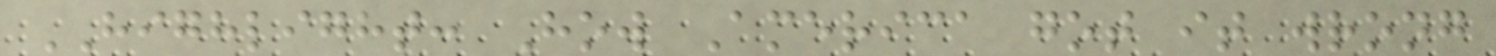HIGHLIGHT: How America got it wrong
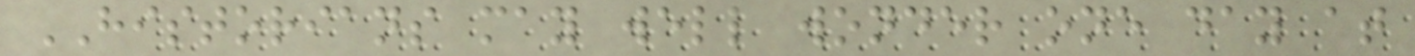HISTORIANS may well wonder one day at
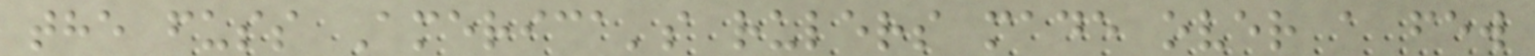the fuss America's rulers made over a few
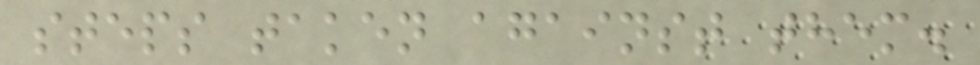steps taken against them.
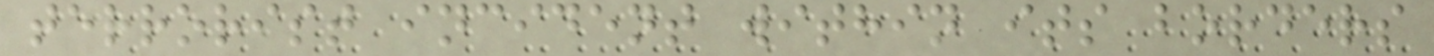terrorist incident within its borders
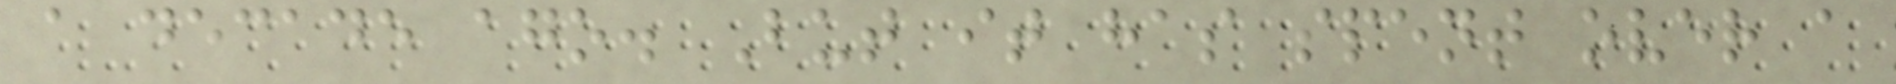a decade ago. But it has spent over a
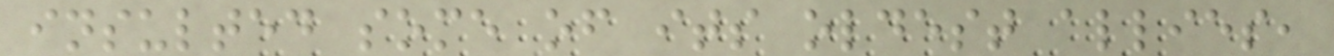insulted some of its oldest allies,
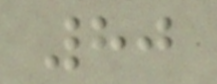80
